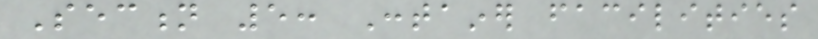Section 5: Container facilities
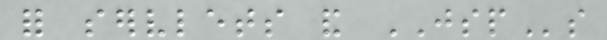for servlets and JSPs
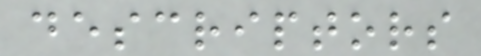descriptors
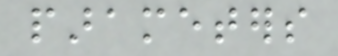parameters
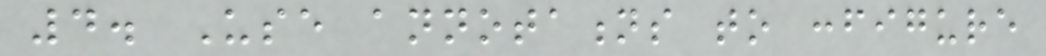4. Use annotations to configure
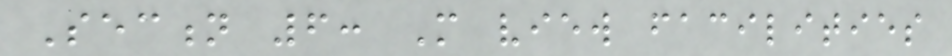Section 6: More view facilities
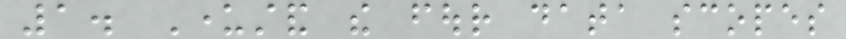1. Understand the four data scopes
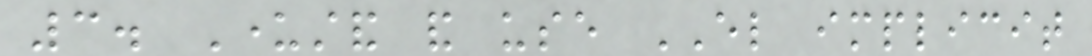3. Understand and use EL implicit
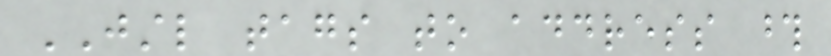JSTL tags to address those
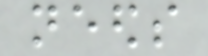needs
